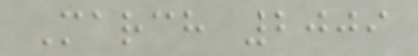March 2009
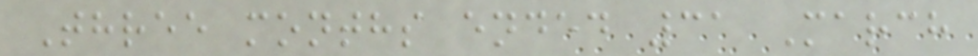Three months ended 31 March
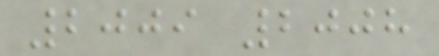2009 2008
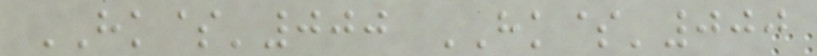HK$'000 HK$'000
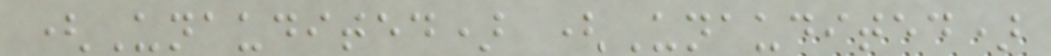(Unaudited) (Unaudited)
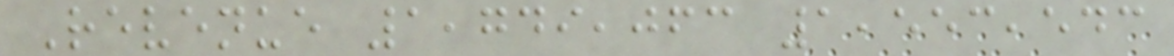Revenue 1,749,063 1,553,543
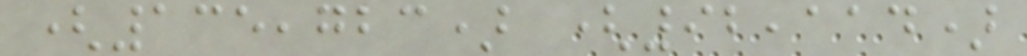(135,723) (92,114)
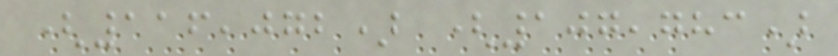(116,072) (107,783)
